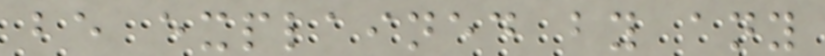be explained by any
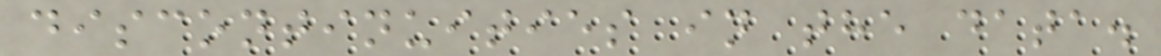discontinuities in the data.
